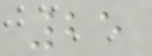25
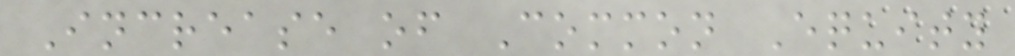Increase of Common Equity
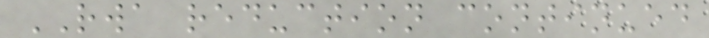RWA reduction continued
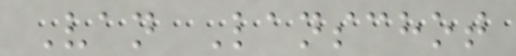Van Lanschot
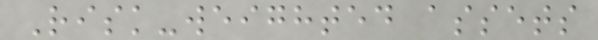Risk-weighted assets
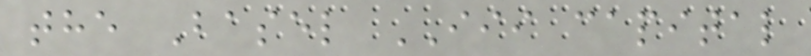the Basel III capital
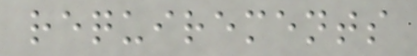requirements
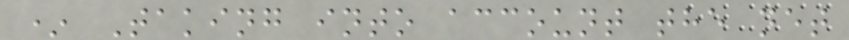* Taking into account the net
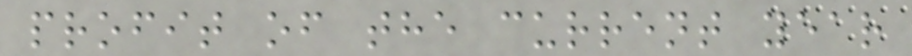profit of the current year
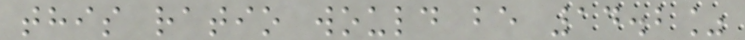this ratio would be 14.2%
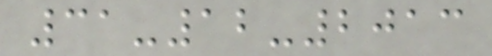31-12-2013
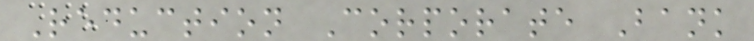Reduction Corporate Bank
